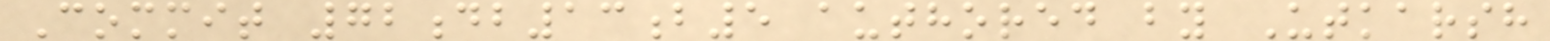Commit 72db13b5 authored by Utkarsh
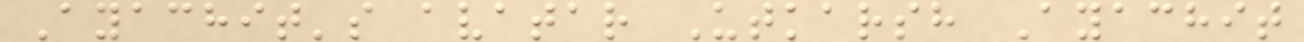Ayachit's avatar Utkarsh Ayachit
